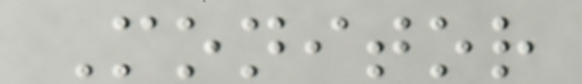Monitor
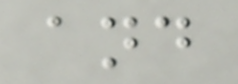and
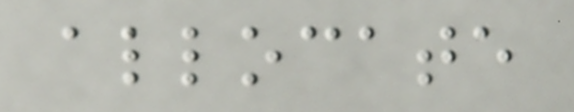allocate
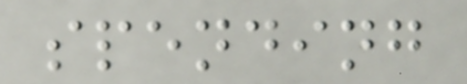spending
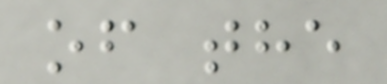of the
